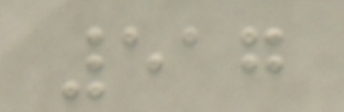517
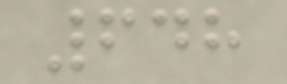648
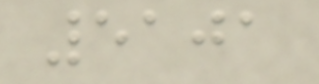5101
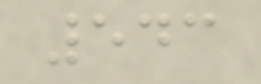543
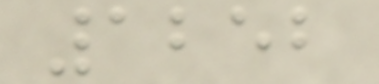1252
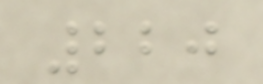220
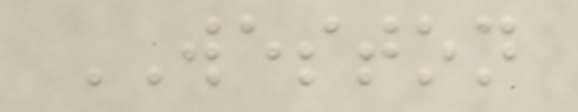WESTON
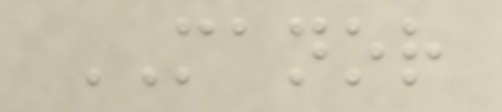MANOR
